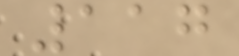117
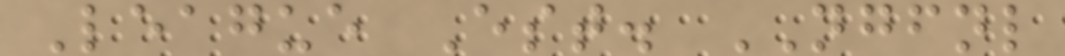League Est. NGFNL
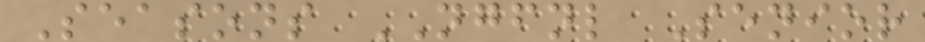Seasons NGFNL Senior
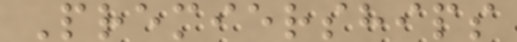Premierships
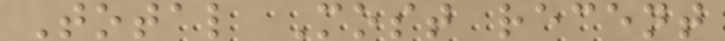Total Most recent
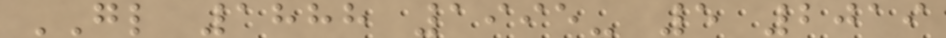GL 1888 1995- 5 2019
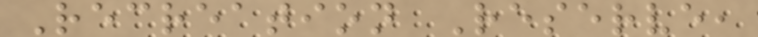Recreation Reserve,
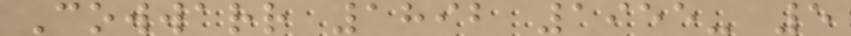Cowwarr 1892 1955- 5
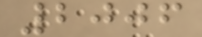2006
